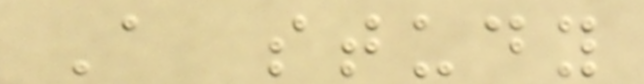A study
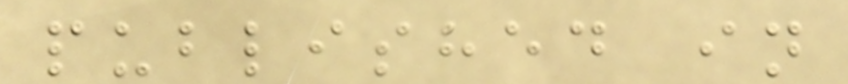published in
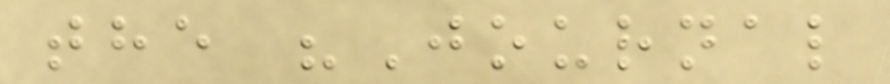the "Journal
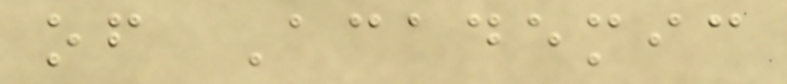of Academic
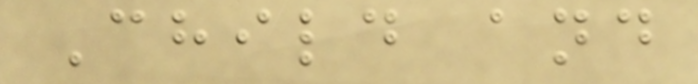Child and
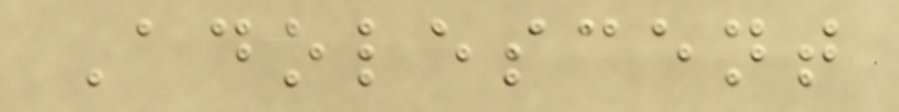Adolescent
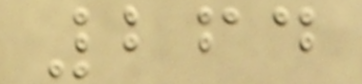264
